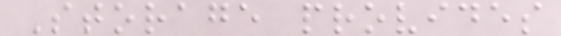Storage provides
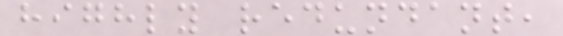highly redundant,
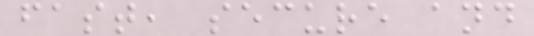fast, secure and
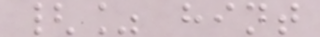{% hint
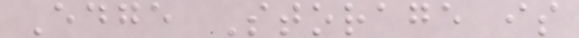Edge Storage is
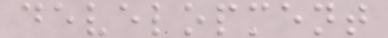development
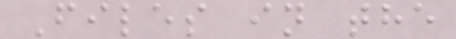Files in the
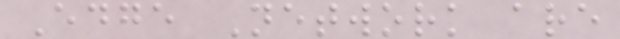Edge Network are
